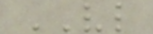VL
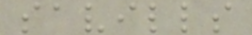savills
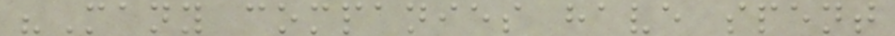"Many companies have spent
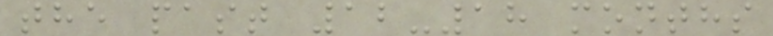the past 12-18 months
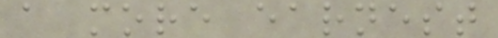a more earnest
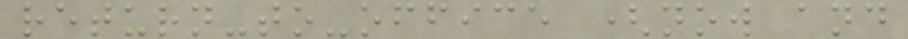return-to-office (now and
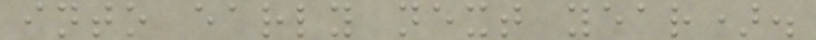into early next year).
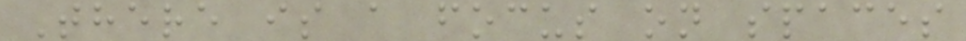There is a focus on spaces
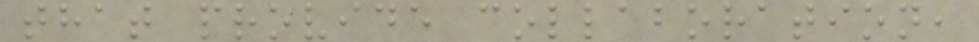that provide collaboration,
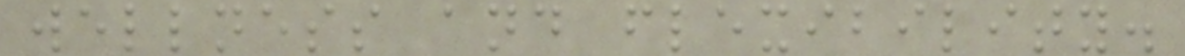wellness and flexibility.
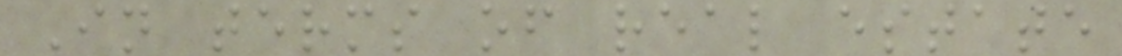In terms of real estate
